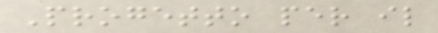Progetto per il
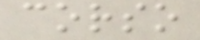corso
